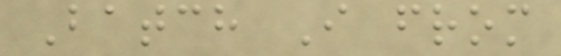Batch I from
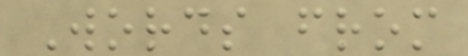Words from
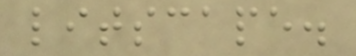litscape.
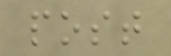post
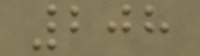208
